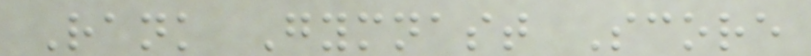Rank Gymnast Score
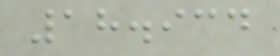18.934
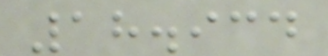18.934
